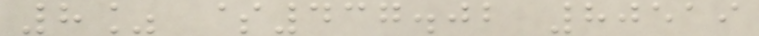8% $437.02 80519
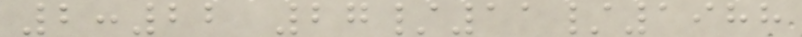2:22 27/11/1988
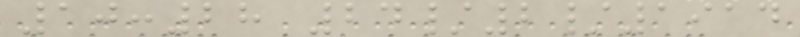10:28 24/2/1914
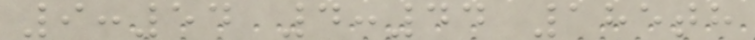9:54 4:44 185th
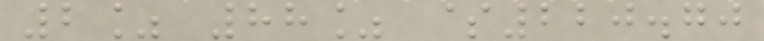2% 88% $220.70
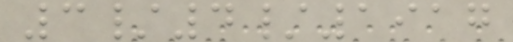3/4/1917
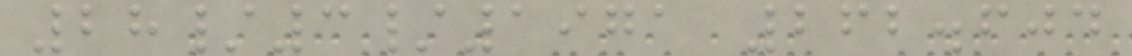28/3/1971 262.604
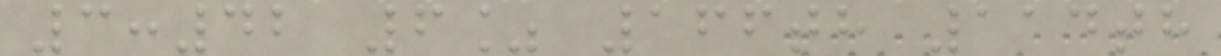3:42 6% 166th 114th
